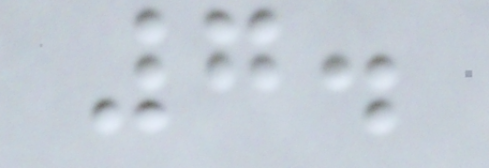7.
